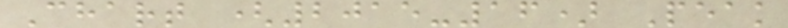Chart (2015-16) Peak
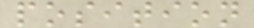position
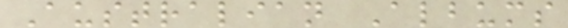Australian Albums
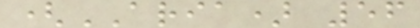(ARIA) 56
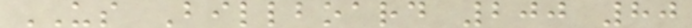US Billboard 200 80
